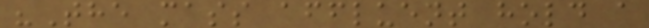"The mass affluent hold a
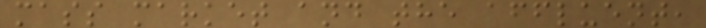mass market and the affluent,
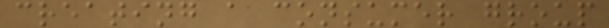creating a consumer group
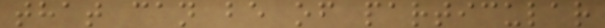that can be of particular
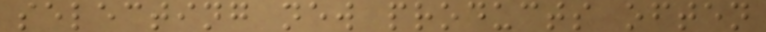selecting new products often
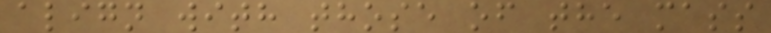align with those of the mass
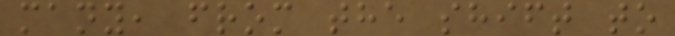many, from the shift to
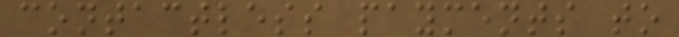contactless payments to
